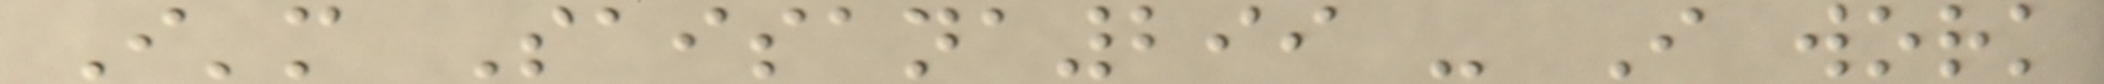I'm Saisana299 - I work
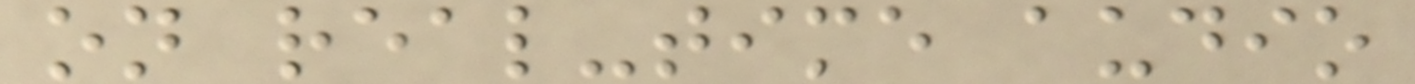on real-time audio
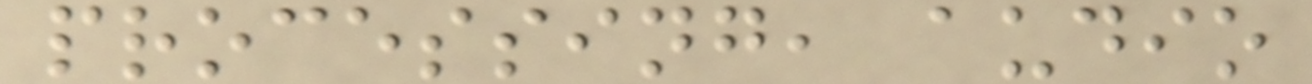processing, audio
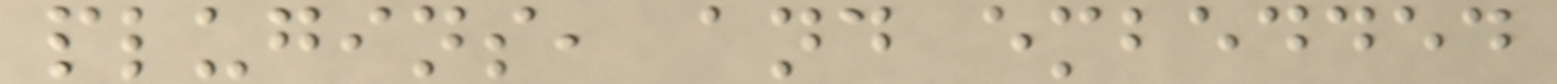plugins, and embedded
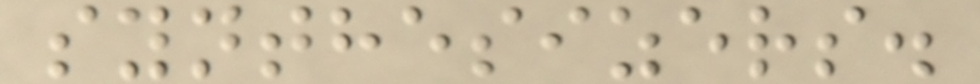synthesizers.
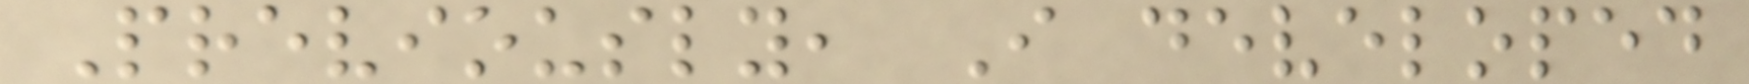Previously, I developed
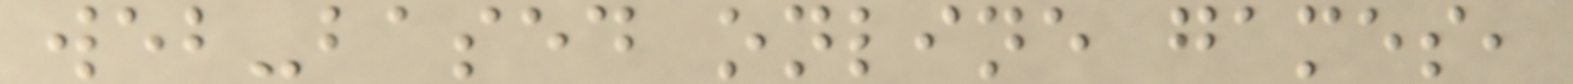web-based online games,
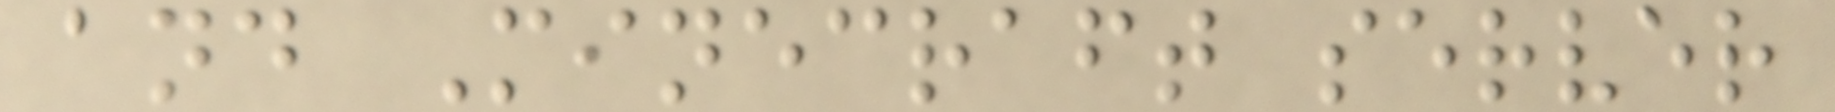and Minecraft server
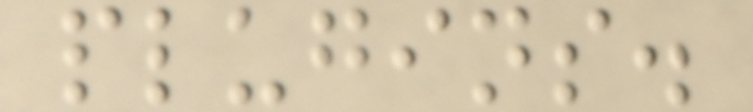plugins.
